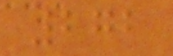272
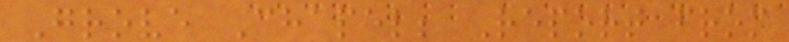Grove Chapel; Report from
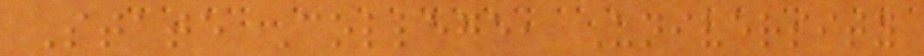State College, University
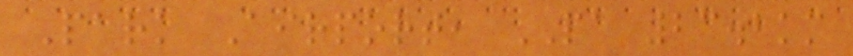Park Airport, PA 23.2km
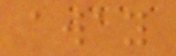away
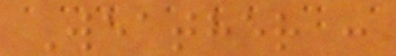Weather :
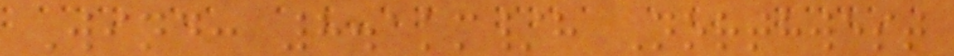Wind: 8.1km/h Northwest
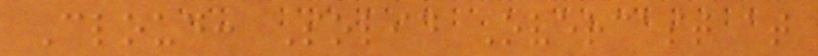Cloud: Solid Overcast at
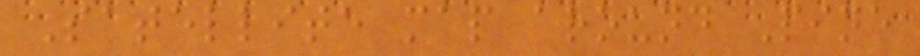Satellite map around Pine
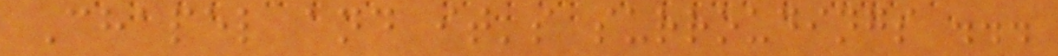Chapel and it's surroudings ...
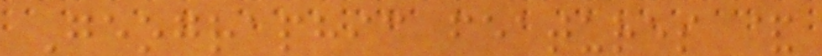Geographic features &
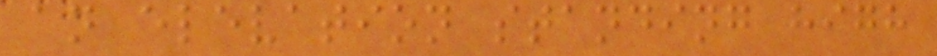an elevation standing high
